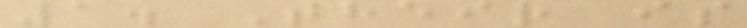1. Their is
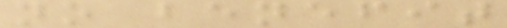no benefit
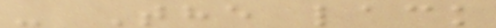- The lack
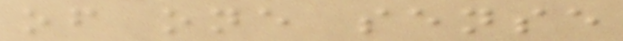of one sense
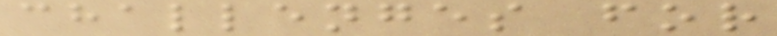challenges for
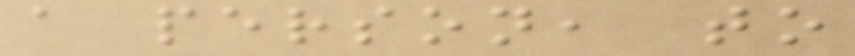a person, to
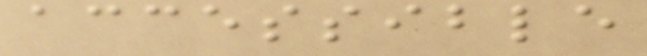accessible
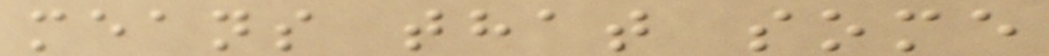means that some
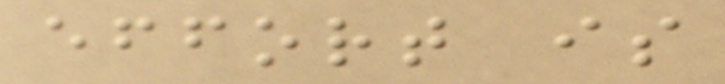effort is
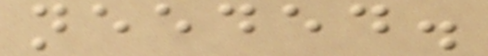needed.
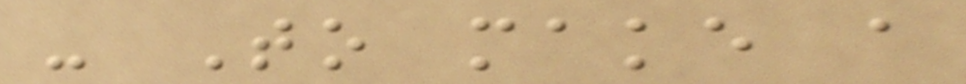- To make a
